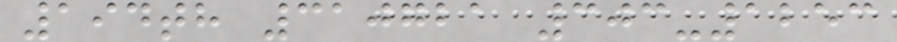194th 310721 303-1253
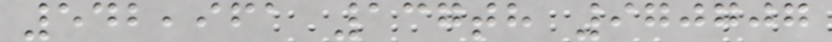542,961 137th 970707
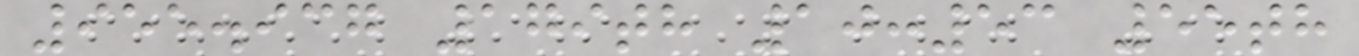955.937 179th 10:53 55th
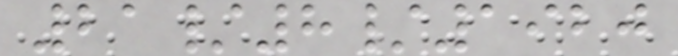21/8/1920
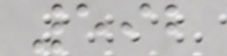592
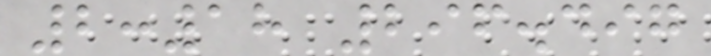2:18 296.497
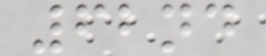62nd
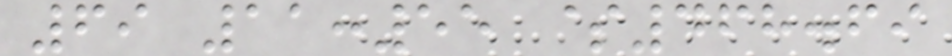69 11:55 $468.69
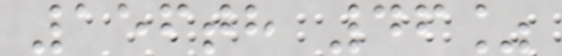156th 46%
